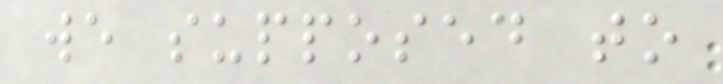we supposed to
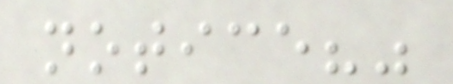notice?"
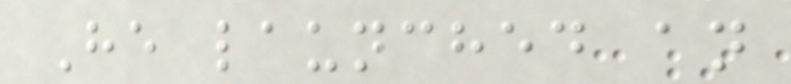He launched an
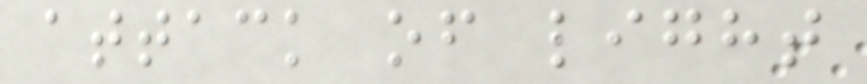attack of light
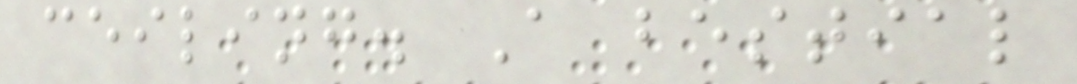ceiling. A bestial
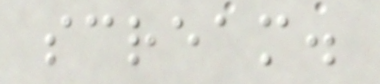scream.
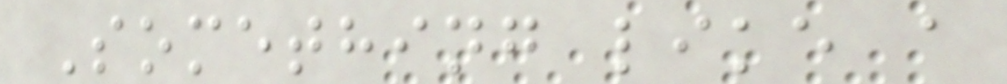Something like a
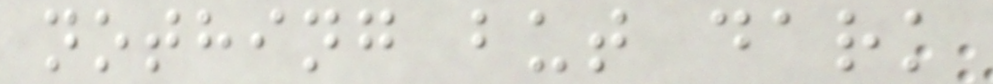nothing but dark
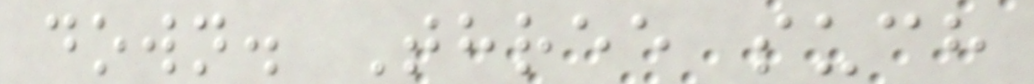down. Three such
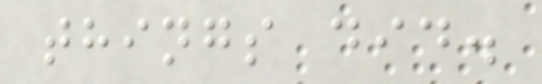things did.
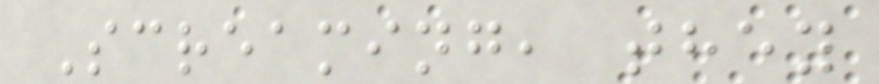Screaming, they
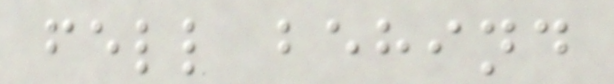fell behind
